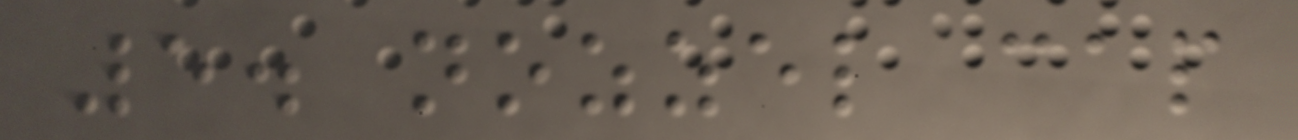5. nozzel cap
